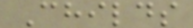Childs
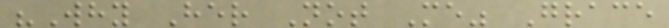"Why Her Not Me" Grace
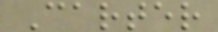Carter
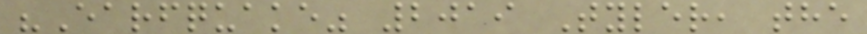"Earfquake" 2019 Tyler, the
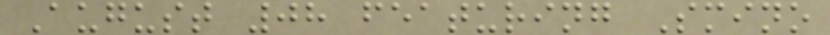August 08 featuring Smino
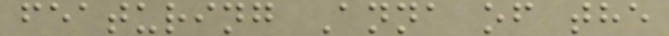featuring Anna of the
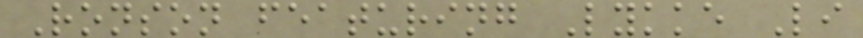Ronson featuring Lykke Li
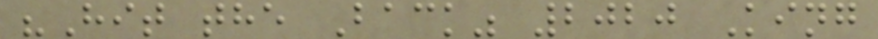"Hit the Back" 2020 King
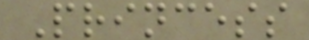Princess
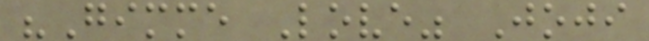"Gimme Love" Joji
